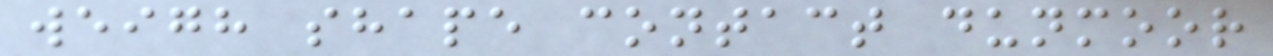weigh shape contact dunmoor
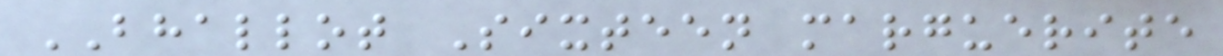BHALLOT Sixteen marguerite
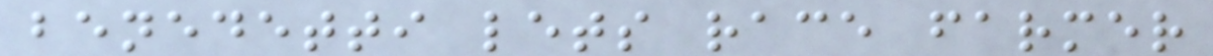benedetti lets race farmer
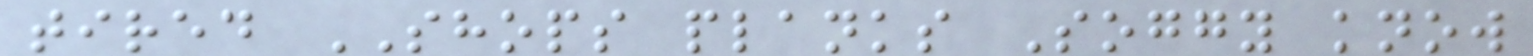tired SHOPS planks Soggy know
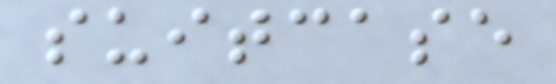suitcase
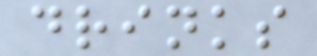drinks
